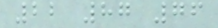22 87 76
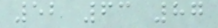52 63 87
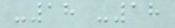-18 -18
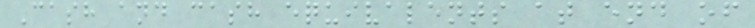Cash and cash equivalents at end of
